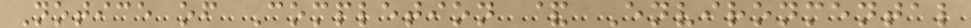Notice of Completion & Environmental
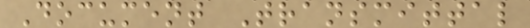Document Transmittal
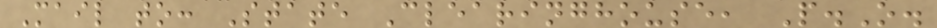Mail to: State Clearinghouse, P.O.
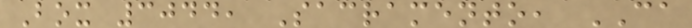Box 3044, Sacramento, CA
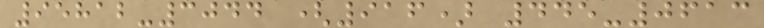95812-3044 (916) 445-0613
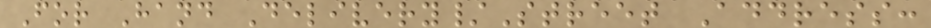For Hand Delivery/Street Address:
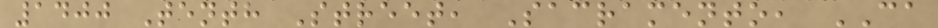1400 Tenth Street, Sacramento, CA
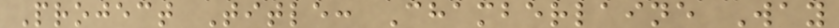Project Title: Chamberlaine Way
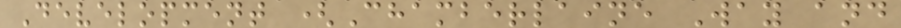Development (Chamberlaine Way and
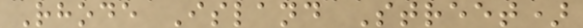Rhode Island Street)
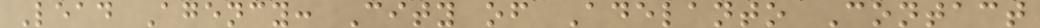Lead Agency: City of Adelanto Contact
